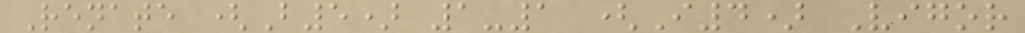Renate (B5) 1-1 (I4) Vigor
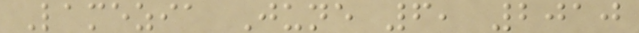Lamezia June 6, 2010
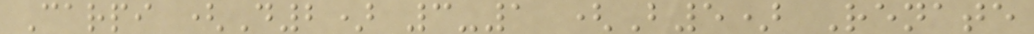Carpi (D2) 3-1 (B5) Renate
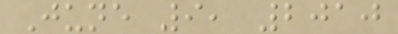June 9, 2010
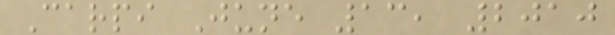Carpi June 13, 2010
